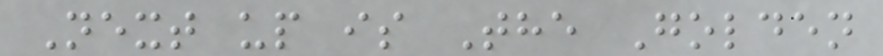Next up is The Golden
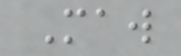Maw
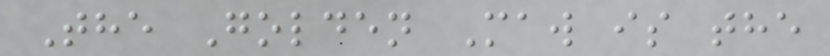The Golden Maw is the
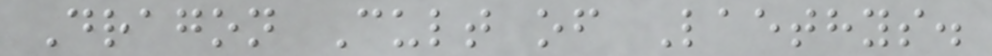Dragon Cult of Laethys.
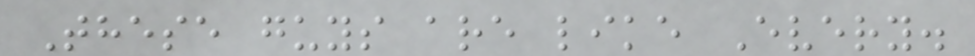These guys are like Every.
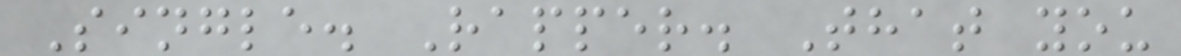Single. Rapper. That you
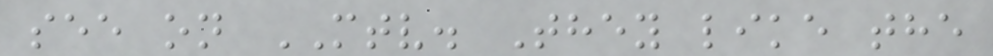see on MTV. They like the
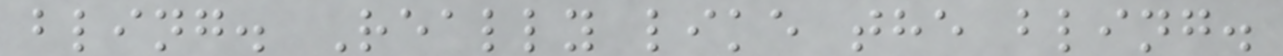bling. Really like the bling.
